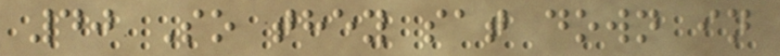40 So they sat down in
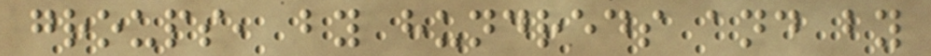groups, by hundreds and by
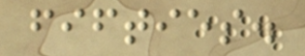fifties.
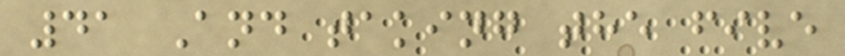41 And taking the five
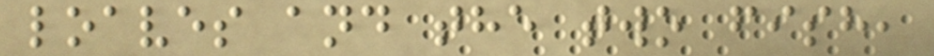loaves and the two fish,
